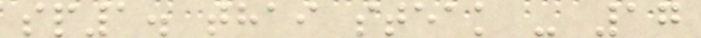sp1. thai steak - 17
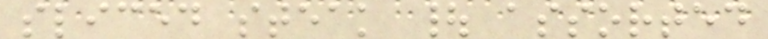sliced steak | assorted
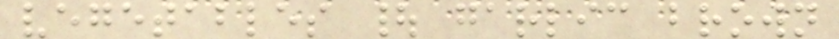vegetables | garlic brown
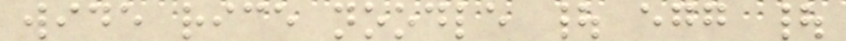wide rice noodle | egg |
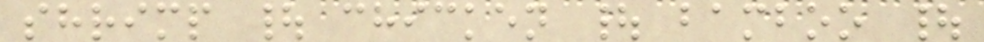shrimp | chicken | bamboo |
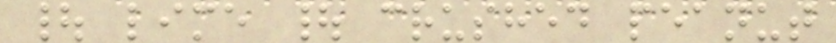| lime | crushed peanut
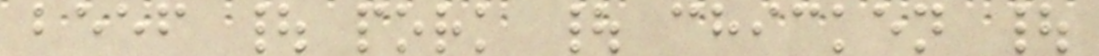beef | pork | chicken |
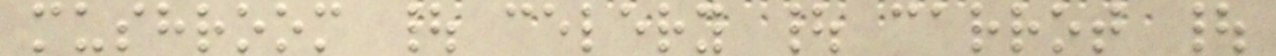mushroom | celery | carrot |
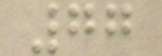77
